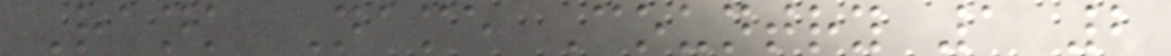Rank Name Country 1 2
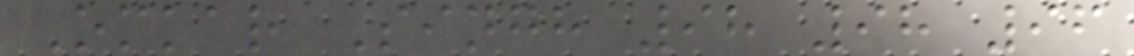Omkar Singh 98 98 96
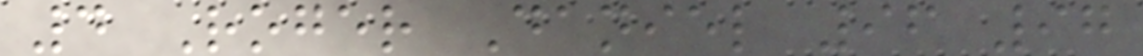4 Roger Daniel 96 97
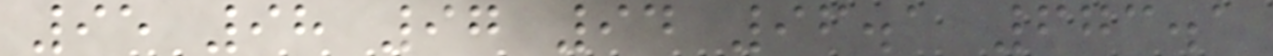95 98 97 94 96.1 673.1
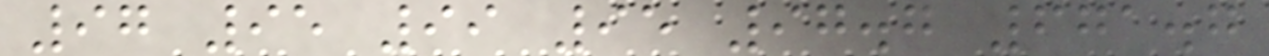97 95 99 95 97.7 671.7
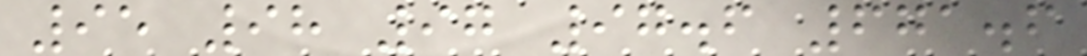95 98 97 97.6 671.6
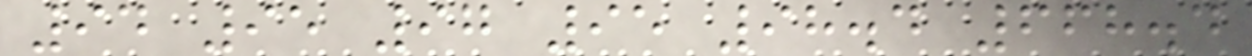94 95 97 95 98.4 668.4
